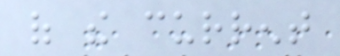of the current
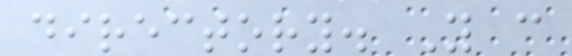directory. You can
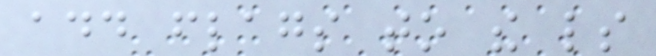add flags to the ls
